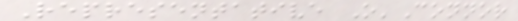Representative O'Connor
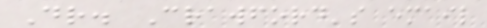Dr. Crawford's email
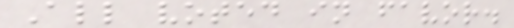All voted in favor.
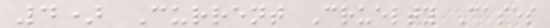4) Current Cruelty Cases
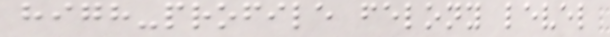high-profile felony level
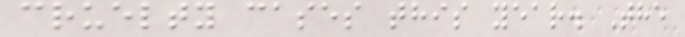cruelty cases this year. The
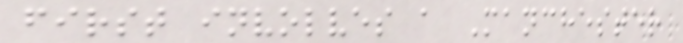first involves a Manchester
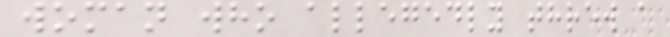woman who allegedly threw a
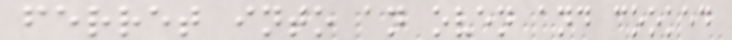ferret into an oven and cooked
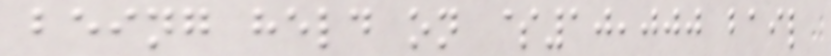being held on $10,000 bail
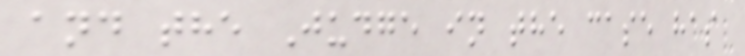and the Judge in the case has
